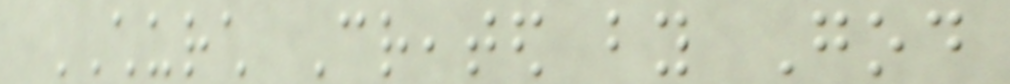CHURCH Created by God
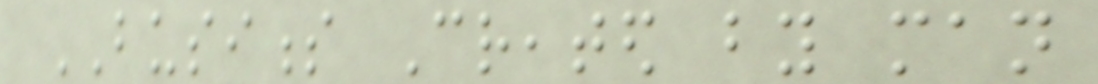BUSINESS Created by man
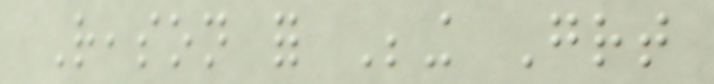Reason for Being Great
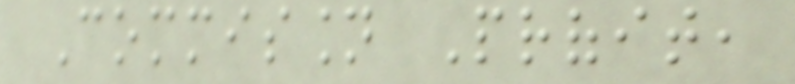Commission Profit,
